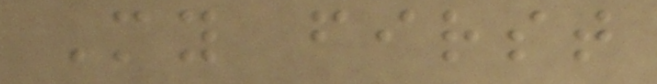My first
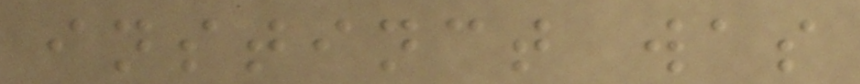instinct was
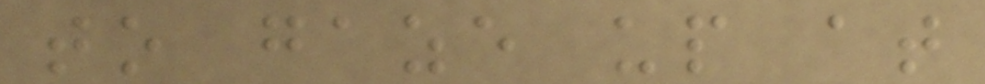to gaze up at
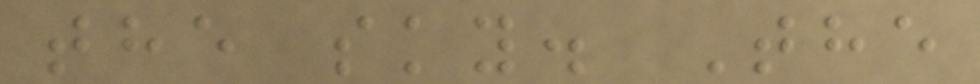the sky. The
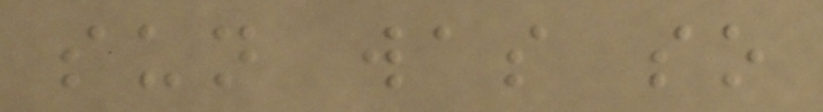sun was so
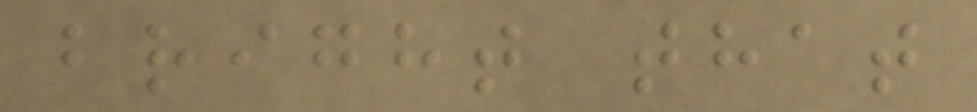bright that
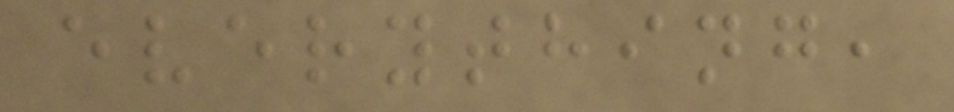everything,
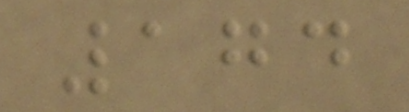174
